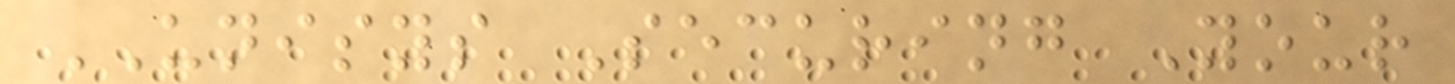UNISYS Securing Your
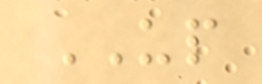UP
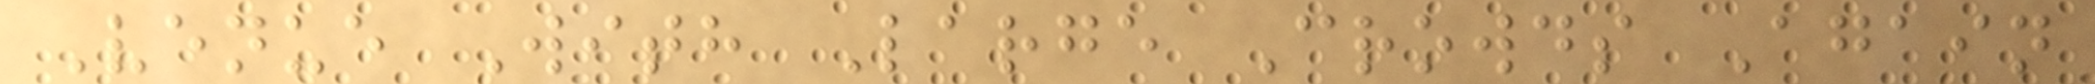Venue With Large Crowds Again
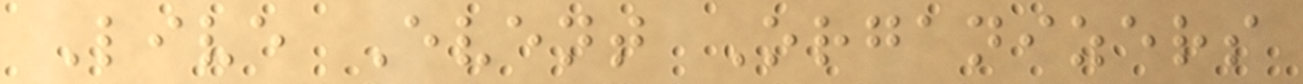Live Event Organizers
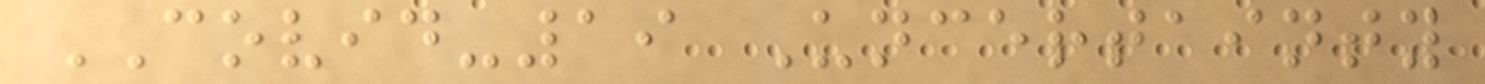COVID-19 Uncertainty
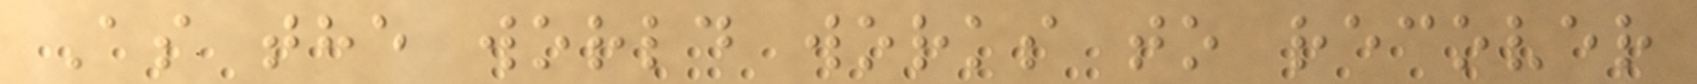As the world works to recover
